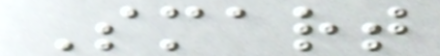Smart
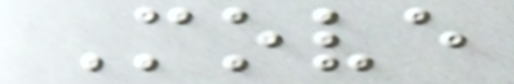Move
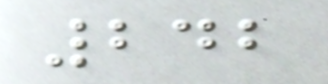242
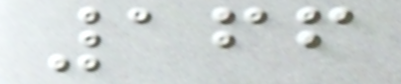166
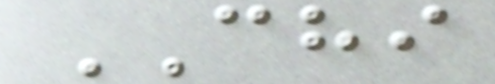CHI
